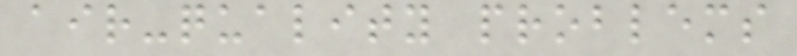air-quality problems
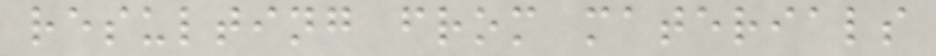resulting from materials
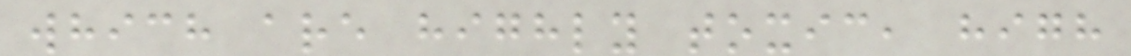which are highly toxic, high
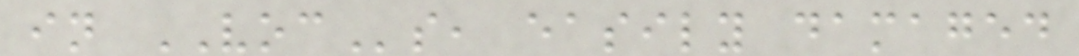in VOCs, easily damaged
